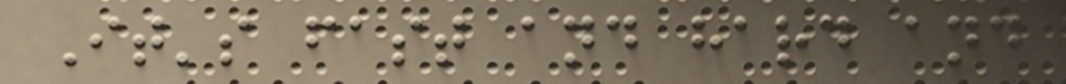It's fast and hard and
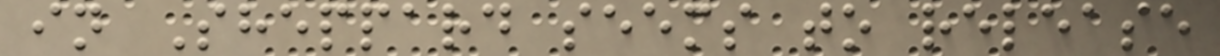in Sheppard seems to release
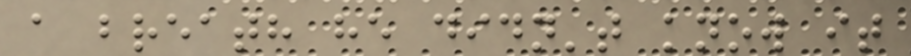a breath he didn't know it
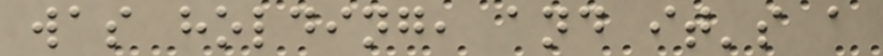was holding, and it's a
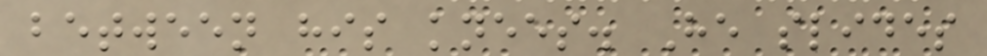between his knees. He slides
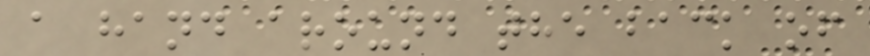a hand around the back of
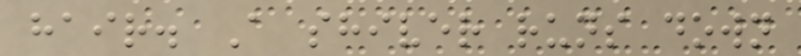hair. A shiver runs down
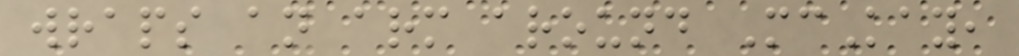wraps an arm around McKay,
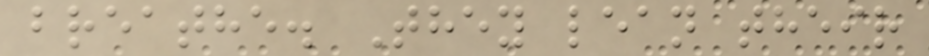breathe. They lean their
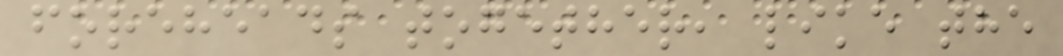foreheads together, like the
